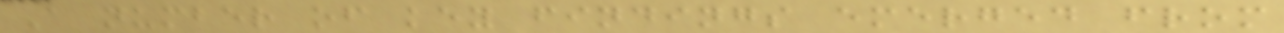A number of key findings emerged from
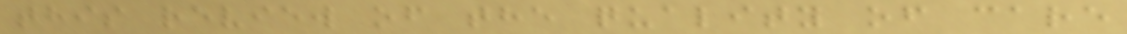this review of the quality of care
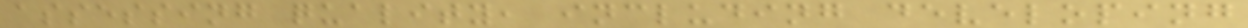assessing quality, including developing
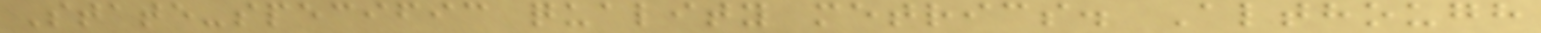State-specific quality metrics. Although
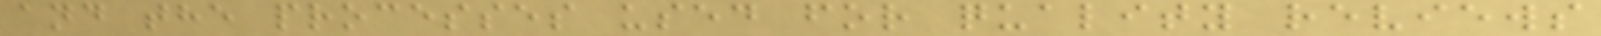and the processes used for quality reviews
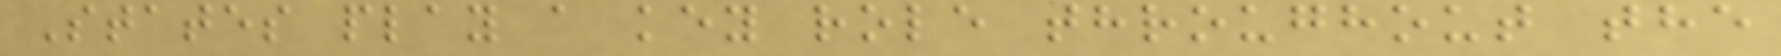States play a key role throughout the
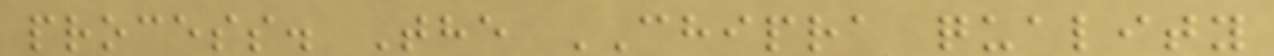process. The CHIPRA quality
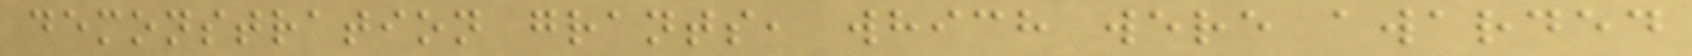demonstration grants, which were awarded
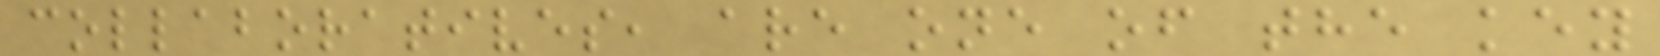collaboratives, are one of the key
